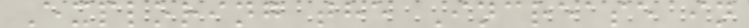Exploring the Increase in
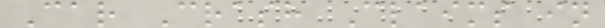Car Crash Claims in
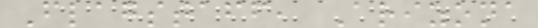Flagstaff, Arizona
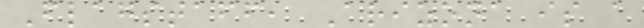Flagstaff, Arizona is a
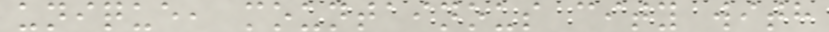unique, mountainous city with
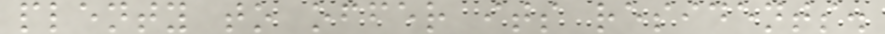plenty to offer its residents.
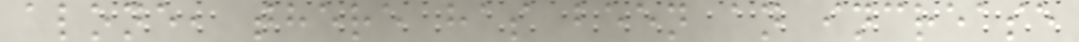alone, there has been an increase
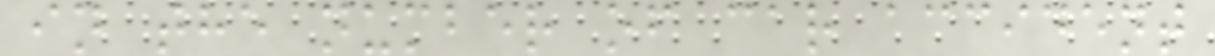in the number of car accident
